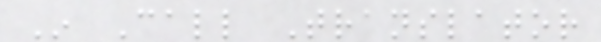In Call Translator
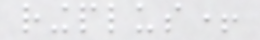ringplus+
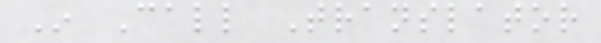In Call Translator
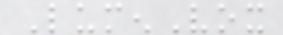LumenVox
